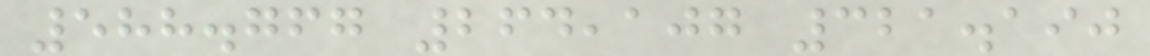588.767 264,107 321.190
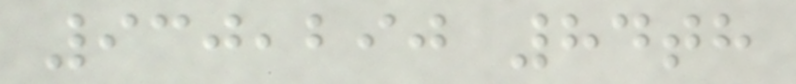930,290 84th
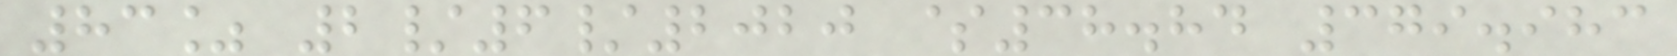83% 2/6/2020 $38.84 379.983
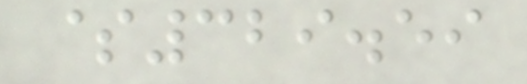$329.59
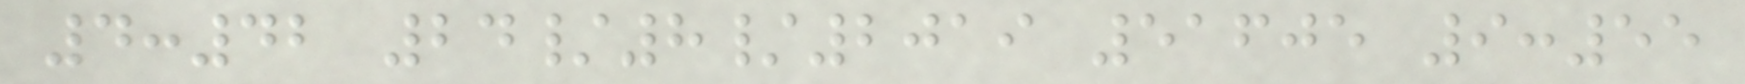4:42 24/8/2019 51605 9:55
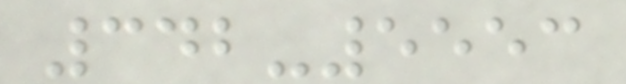342-5553
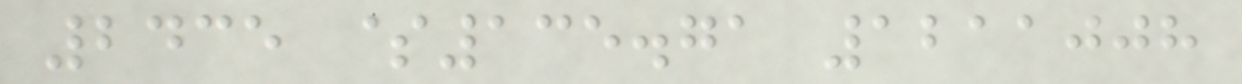2435 $135.71 1211008
